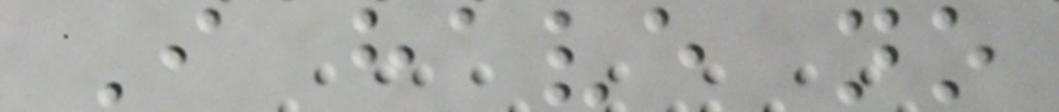I have no
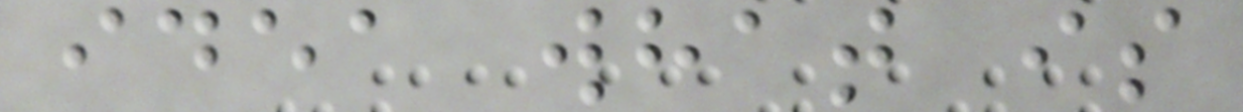idea what is
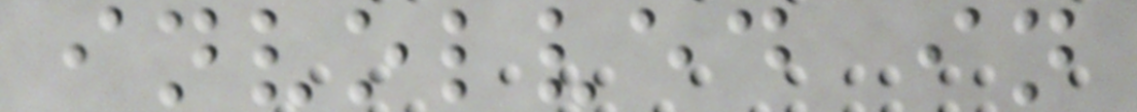involved in
